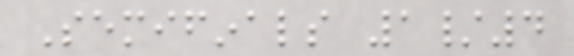Semifinals 1/4
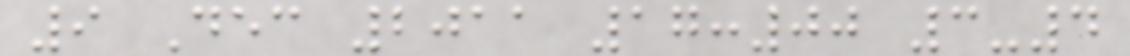9 Dec 2011 17:00 3-4
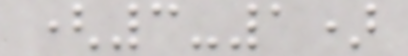(3-1)
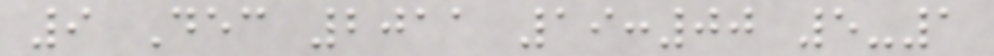9 Dec 2011 19:00 5-1
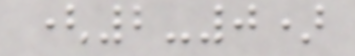(2-0)
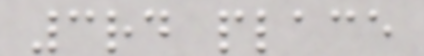3rd place
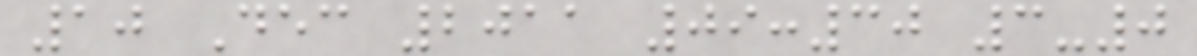10 Dec 2011 09:30 3-0
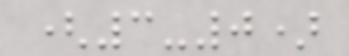(3-0)
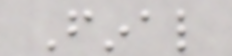Final
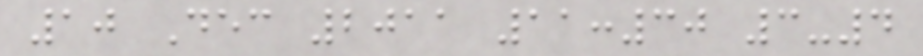10 Dec 2011 11:30 3-4
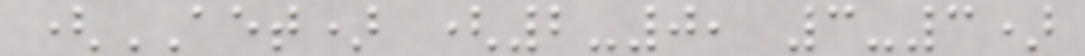(AET) (2-0, 3-3)
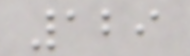129
